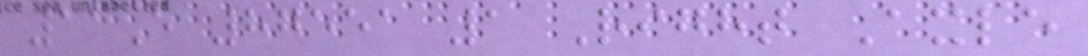11E 87551 1 Right Axle
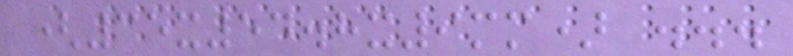(35x54.8x9mm) ...
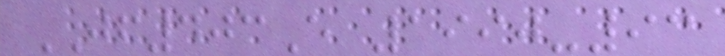JF403E 1990-93
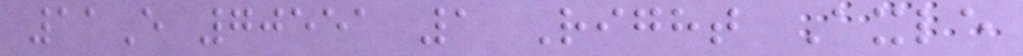11E 70551 1 Right Axle
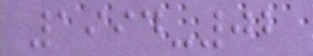1994-02
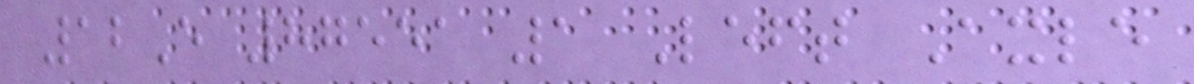12E 87551 1 Left Axle
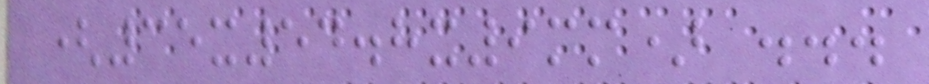(35x54.8x9mm) ...
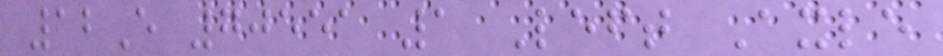12E 70551 1 Left Axle
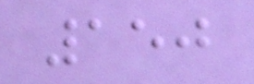150
